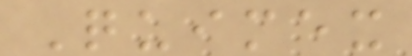Quimex
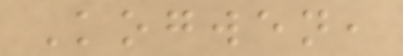Kogwen,
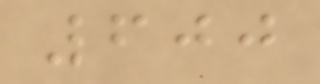600
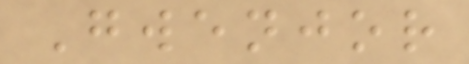Gwenjor
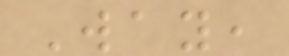Way,
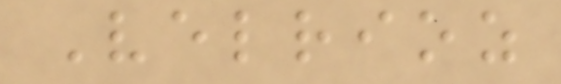Velrioz
